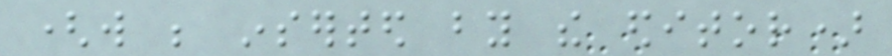(will be inserted by the editor)
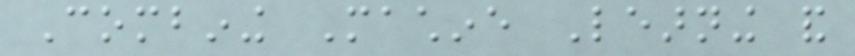Combining Machine Learning and
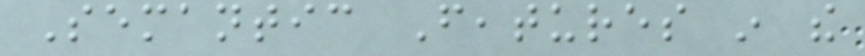Semantic Features in the
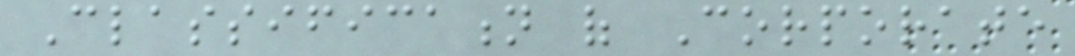Classification of Corporate
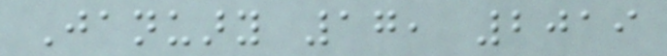January 17, 2019
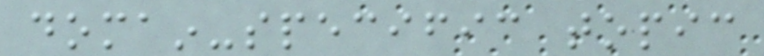domain-specific topic
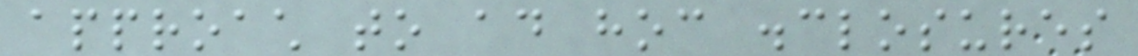approach to ad hoc disclosures
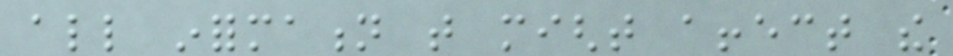all information that might affect the
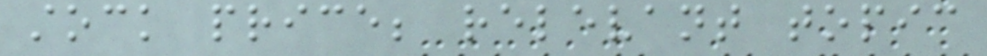stock price; relevant topic
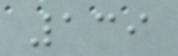139
